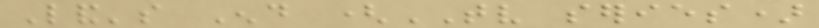Land's End (TV series)
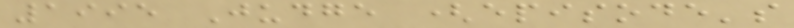1995 Judge (episode's
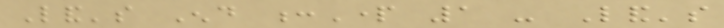Land's End :Part 1 - Land's
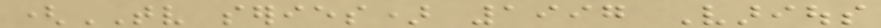(TV series) 1997 Various
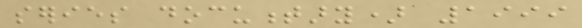series documentary) 1999
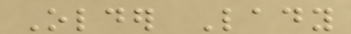Older Lady
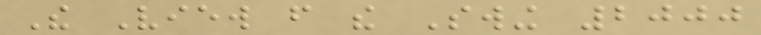The View from the Swing 2000
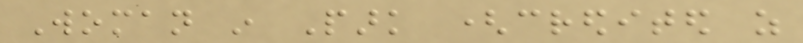Woman in Park (credited as
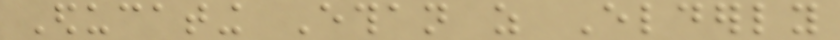Educating Ethan as Elderly
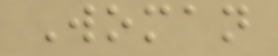Woman
